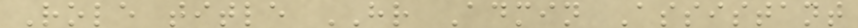Role title HR Admin Assistant
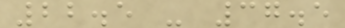22.5 - 37.5
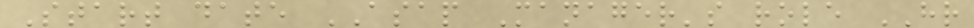Start date ASAP Manager's role HR
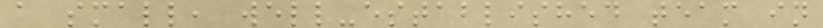a small, well-established team in
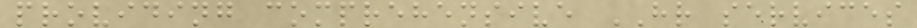providing comprehensive HR services
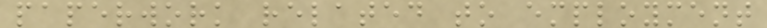paperwork related to employment
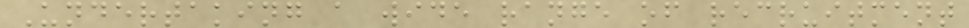Undertaking a wide range of recruitment
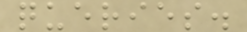queries.
